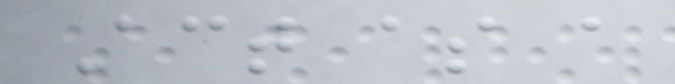Act as a
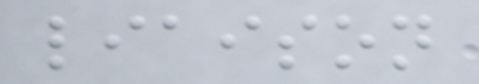liaison
